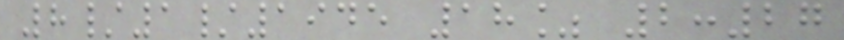8/1/1945 18% 2:27
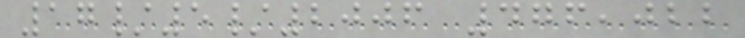17/5/2006 476,022
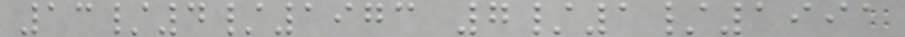13/4/1973 7/1/1991
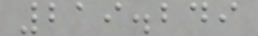219.249
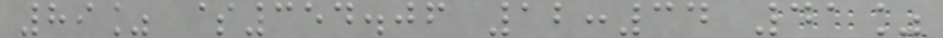89% $354.06 12:34 41%
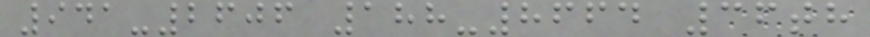941-2606 188-8664 36th
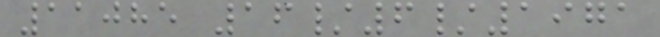11085 16/6/1971
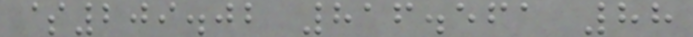$209.02 816.561 88
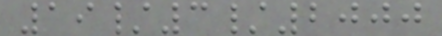19/3/2000
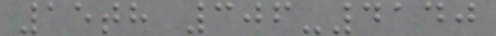15th 306-4140
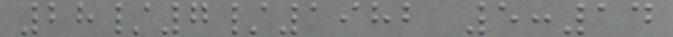28/7/1982 5:14
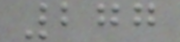277
